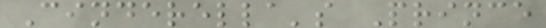Cinderella's Prince
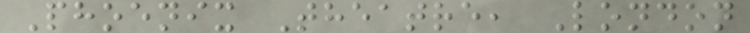Phoenix Theatre, London
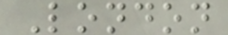London
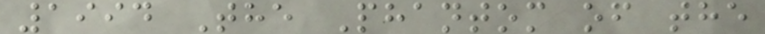1994 The Phantom of the
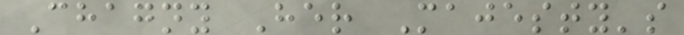Chagny Her Majesty's
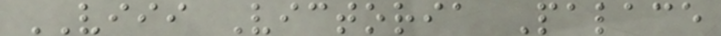VIII Victoria Palace
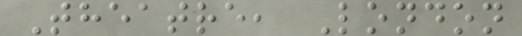Theatre, London
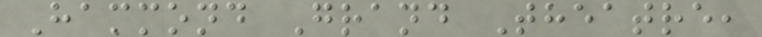Hammond Grand Theatre,
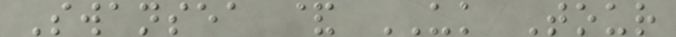Swansea & UK Tour
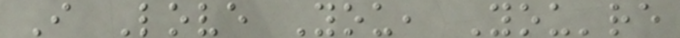I Love You, You're
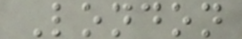London
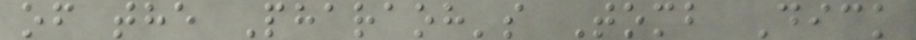of the Pharaoh's Tomb Dick
